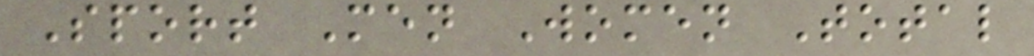Sport Men Women Total
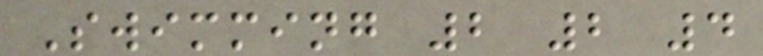Swimming 2 2 4
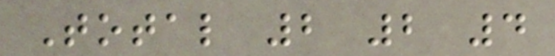Total 2 2 4
